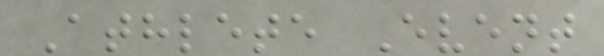Athlete Event
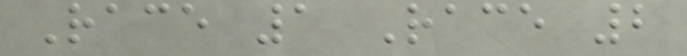Race 1 Race 2
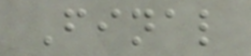Final
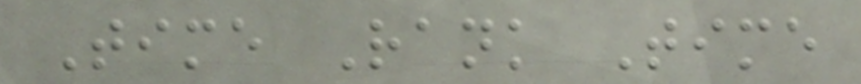Time Rank Time
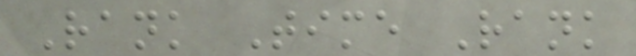Rank Time Rank
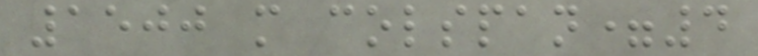1500 m colspan=4
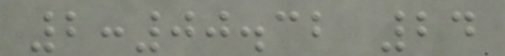2:00.32 24
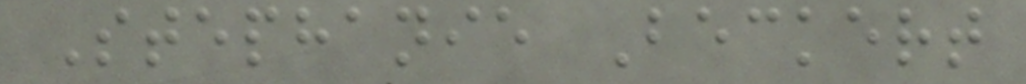Stephanie Beckert
